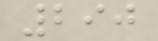290
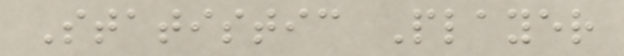Statistic Player
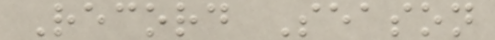Record Season
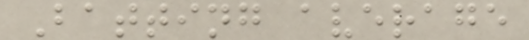Batting average
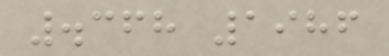.368 1986
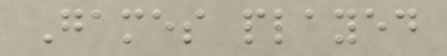Games played
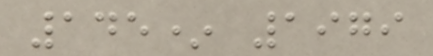145* 1979
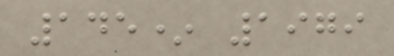145* 1979
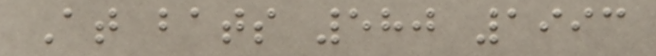At bats 580 1993
